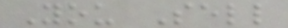You Sell
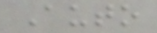Auto
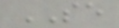SE
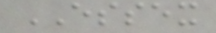ESSEX
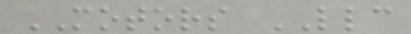MOTORS LLC
